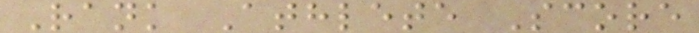Rank Athlete Score
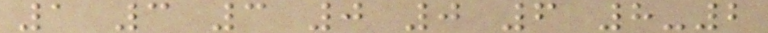1 3 3 0 0 6 8-2
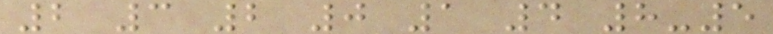2 3 2 0 1 4 8-5
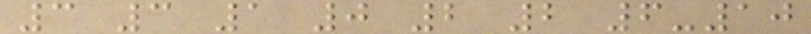3 3 1 0 2 2 6-10
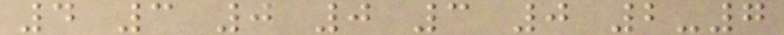4 3 0 0 3 0 2-7
